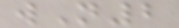wN2
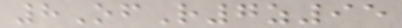8OfR7z95
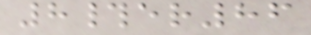8#er86
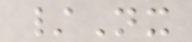/Nx
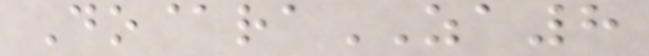Do@raZA8
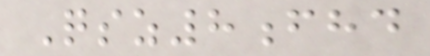Qsz8fhd
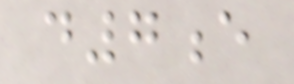d7e
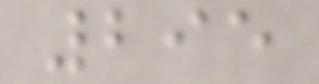295
